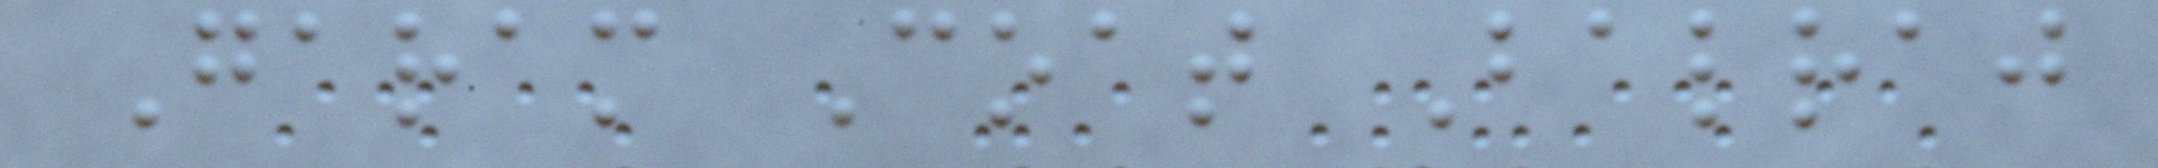Garam Coat Balraj
